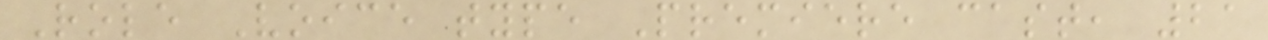Role Voice type Premiere cast, 21
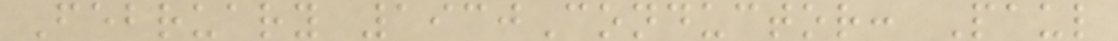February 1930Conductor: Paul
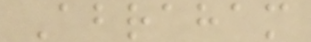Abraham
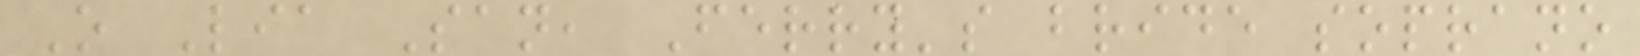O Lia San, Ferry's bride soprano
